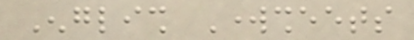English Worksheets
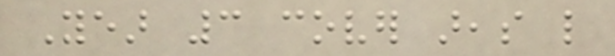Year 3 cover areas like
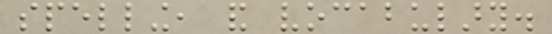spelling, and vocabulary.
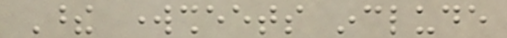These worksheets include
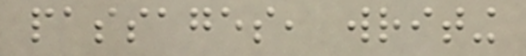passages, writing
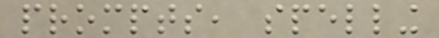prompts, spelling
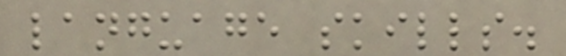language skills.
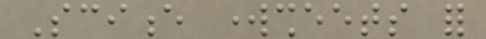Science worksheets for
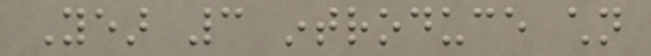Year 3 introduce children
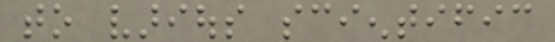to various scientific
